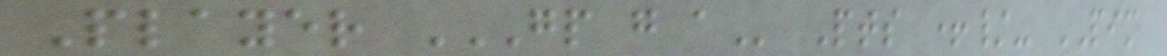Player GP G A Pts +/- PIM
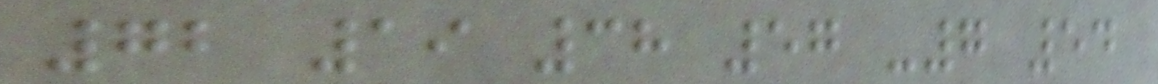72 19 38 57 -7 54
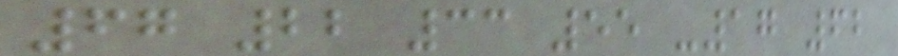67 22 33 55 -17 62
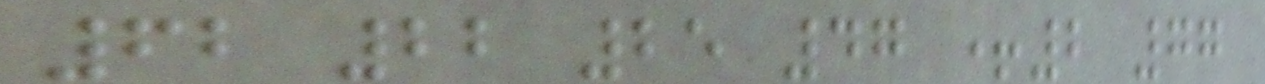62 22 25 47 +2 77
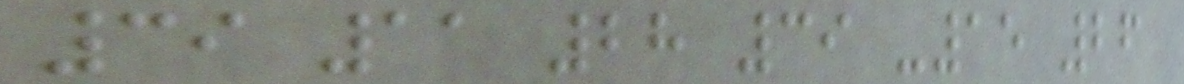39 11 28 39 -15 26
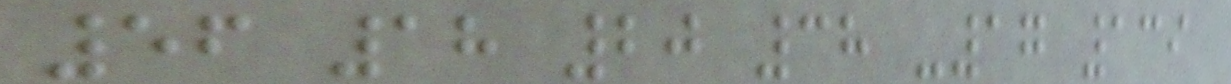56 18 20 38 -17 139
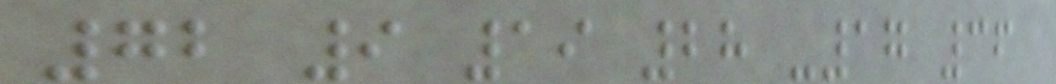72 9 19 28 -17 36
